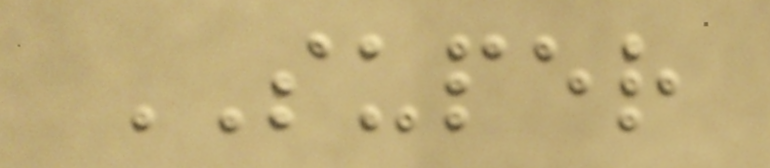SUPER
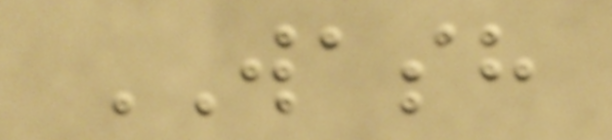WASH
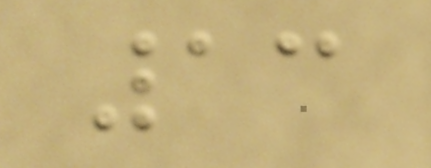13
